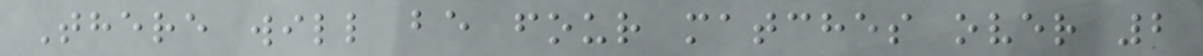There will be four matches over 2
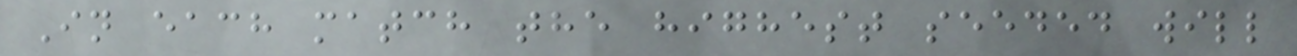In each match the highest seeded will
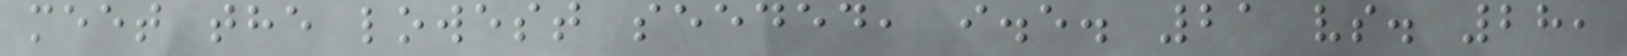meet the lowest seeded, i.e. 21 vs. 28,
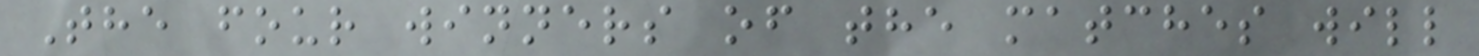The four winners of the matches will
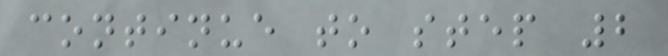continue to step 2
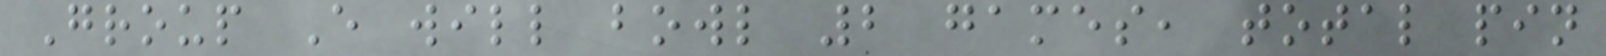Group E will bowl 2 games, total pin
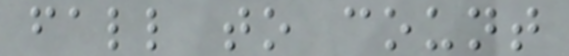fall to count
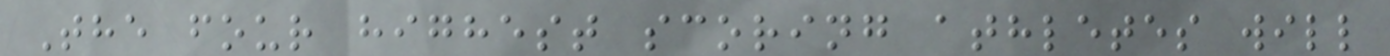The four highest scoring athletes will
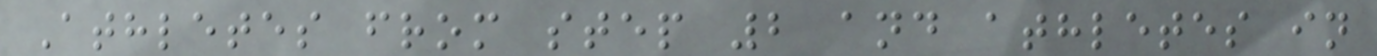Athletes from step 2 and athletes in
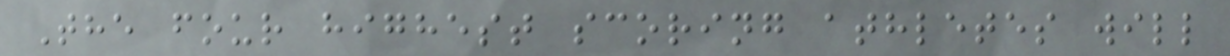The four highest scoring athletes will
